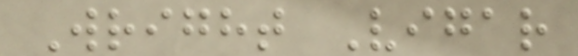Wright Vigar
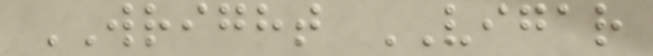WRIGHT VIGAR
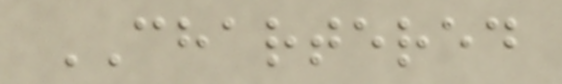CHARTERED
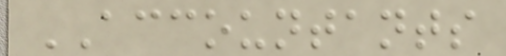ACCOUNTANTS
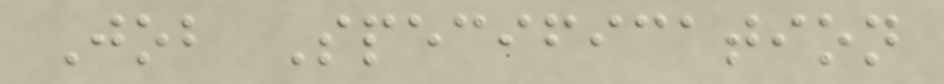Job Specification
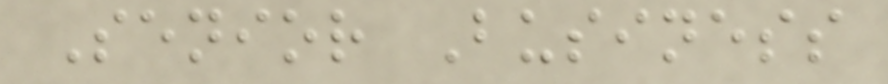Senior Business
